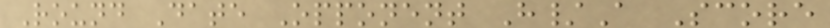Round Date Opponent H/A Score
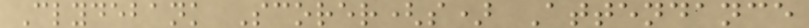Clydebank Scorer(s) Attendance
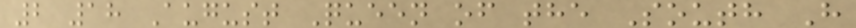2 18 August Queen of the South H
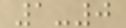1-0
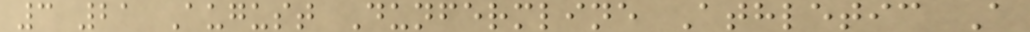3 21 August Dunfermline Athletic A
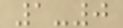1-0
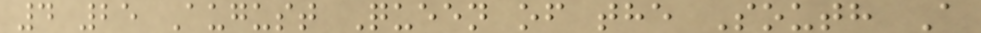4 25 August Queen of the South A
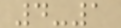4-1
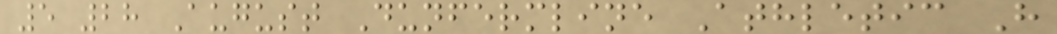5 28 August Dunfermline Athletic H
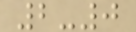2-0
